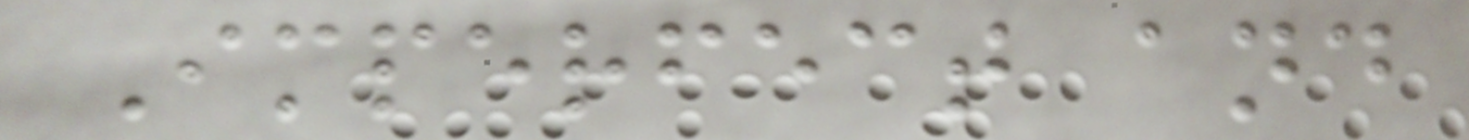Imperfect and
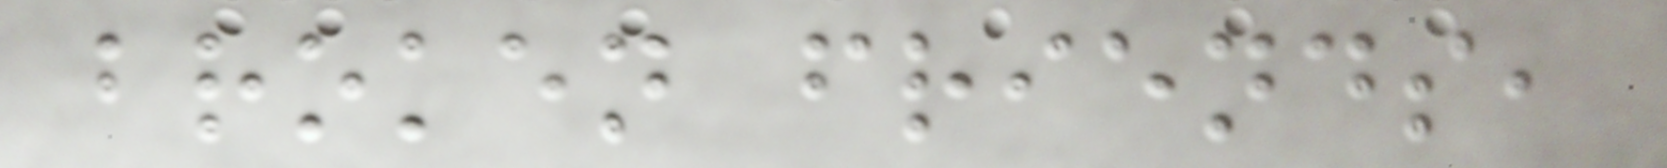broken friends,
